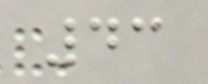43
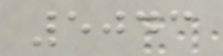5043
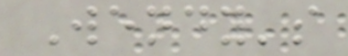Wendy's
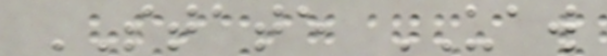STATE UAW
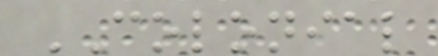COLONIAL
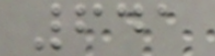641
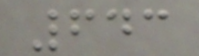643
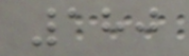180
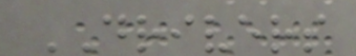DRIVERS
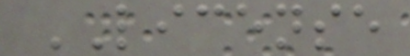LICENSE
